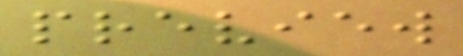preview
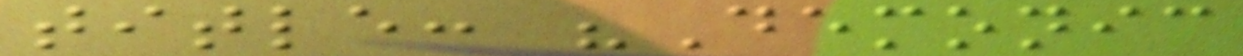title: "Demonic
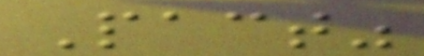Pact"
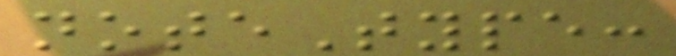noteType:
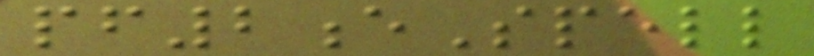pf2eSpell
